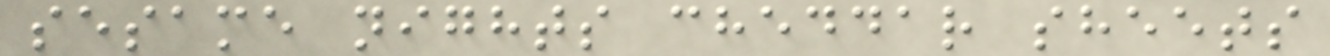sesame nights cheddar sheets
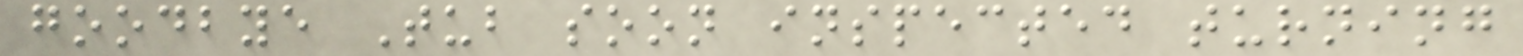goodbye Tub soon inspected turning
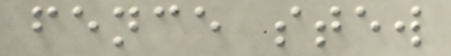fence stew
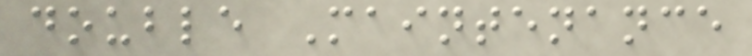double Maintenance
